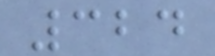324
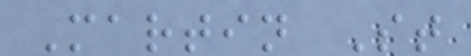Martin St
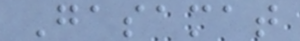Gasamat
